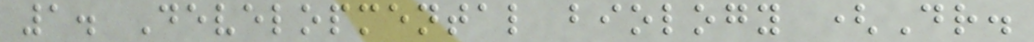1. Developmental biology (Dr.
